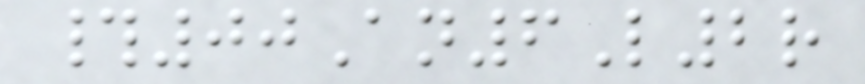#00An6L2r
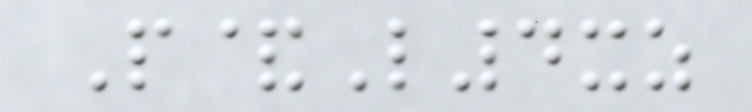P&L4xz
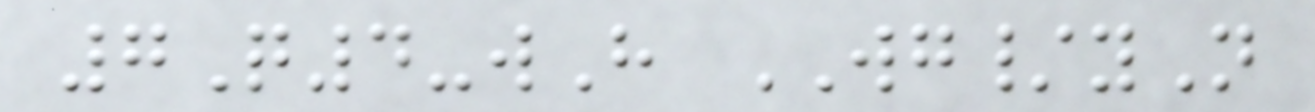7Q4-wH WG/yN
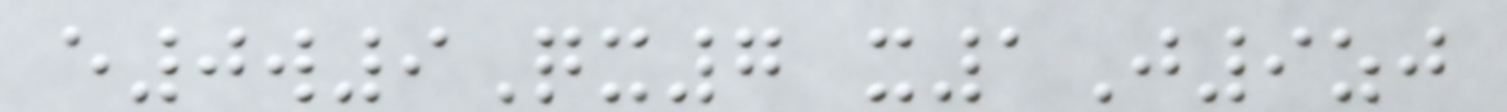e0w9Qx7 x1J9zj
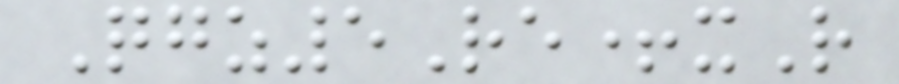Qgz5Re+xR
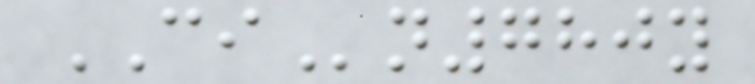CIn780y
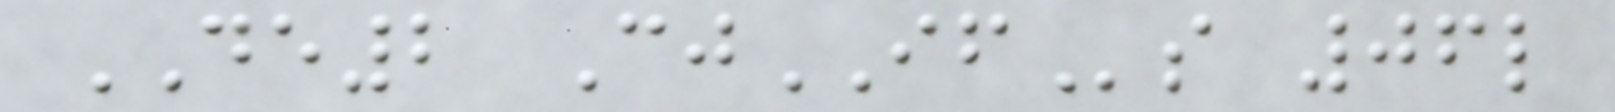DE2 CjIFs 06l
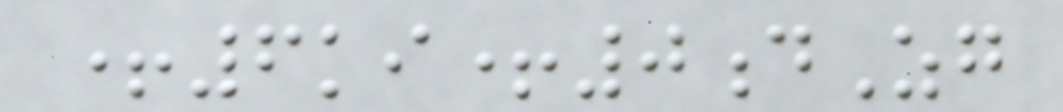+6ki+0dZg
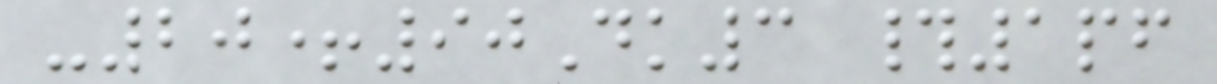-20+90Dk3 #1pf
